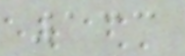133
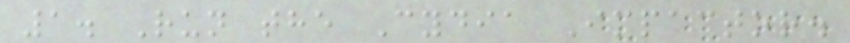1. Run the Cydia Impactor.
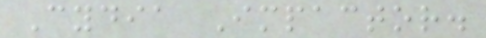Cydia Impactor.
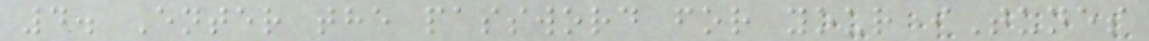4. Enter the password for your iTunes
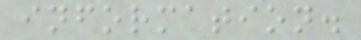information.
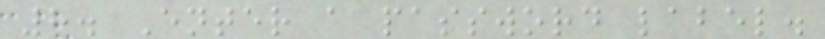8. Enter a password label.
